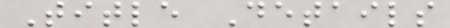Title Details
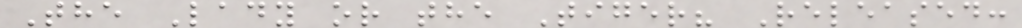The Lady or the Tiger? Released:
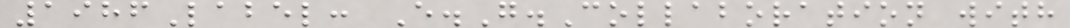1986Label: E.G.Collaboration with
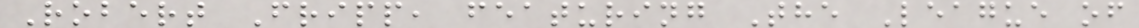Robert Fripp, featuring The League of
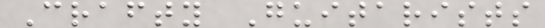Crafty Guitarists
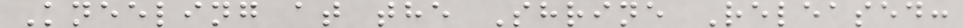Kneeling at the Shrine Released:
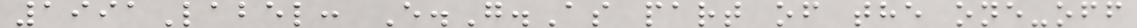1991Label: E.G.As part of the one-off
